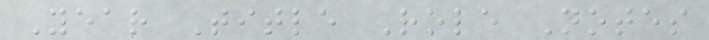Year Title Role Notes
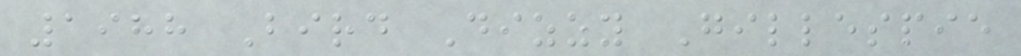1988 Bird Dizzy Gillespie
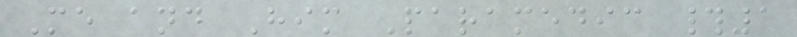Me and Him Paramedic #1
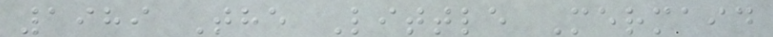1989 The Little Mermaid
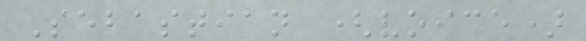Sebastian (voice)
